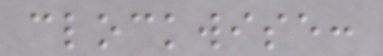clockwise:
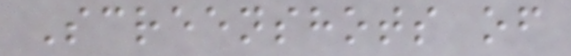Screenshots of
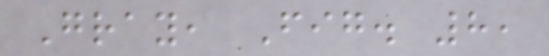Gray, Fig. 8,
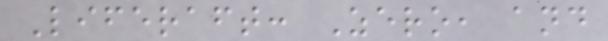Liferaft: Zero, and
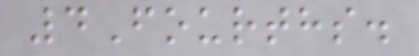4Fourths.
